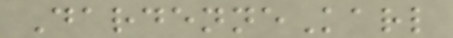DardenneKarl
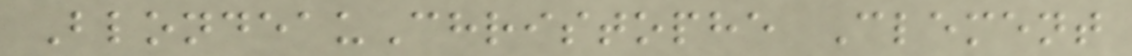BlondeauChristophe Clement
